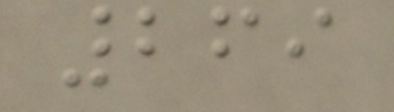269
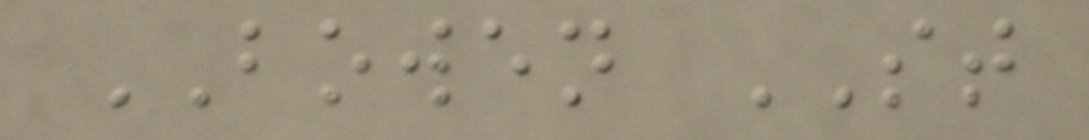BOWEN ST
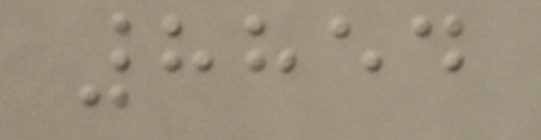8854
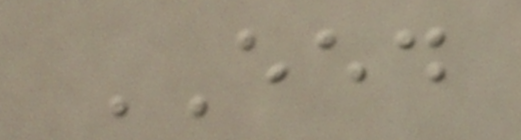EED
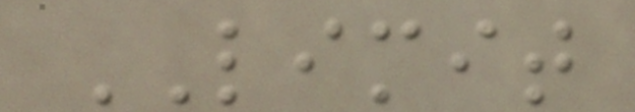LIMIT
